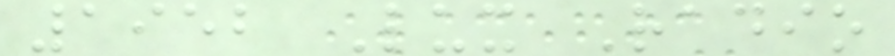1952 Lux Radio
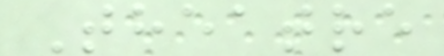Theatre
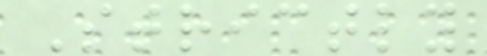Strictly
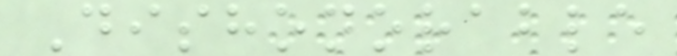Dishonorable
